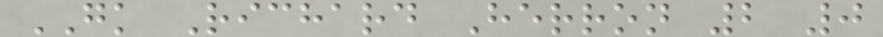GK Richard Herron 2 0
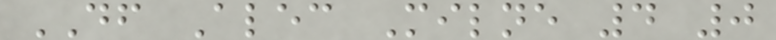DF Alec Milne 4 0
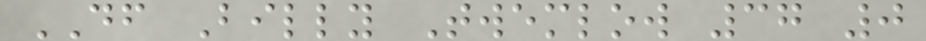DF Billy Twemlow 37 0
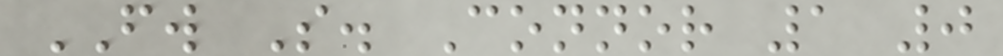FW S. Connor 1 0
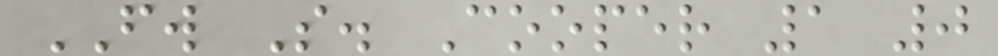FW S. Cooper 1 0
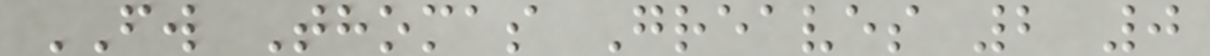FW Thomas Greaves 2 0
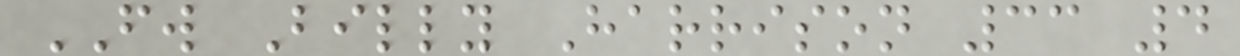FW Billy Harrison 33 4
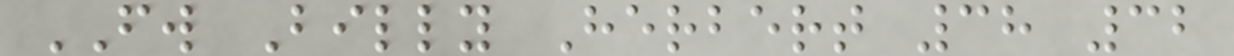FW Billy Herbert 38 32
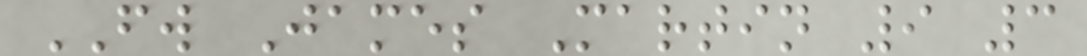FW James Martin 9 3
